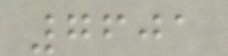7601
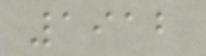1912
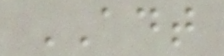ADT
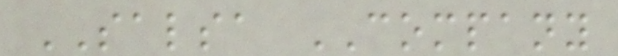SALSA COMPANY
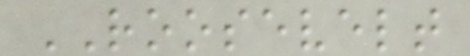ROOSEVELT
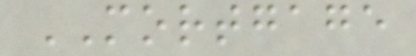MORTGAGE
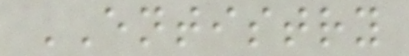ENTISTRY
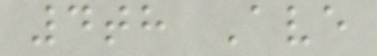4th Ave
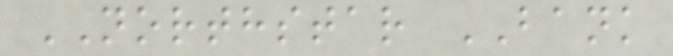NORTHSTAR BANK
